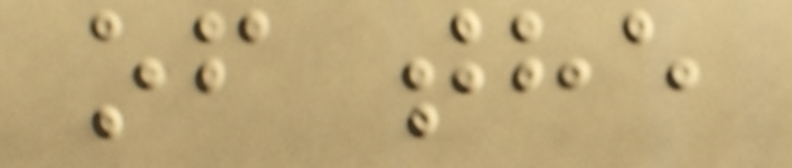of the
